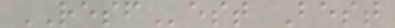RESFest Best
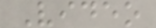Video
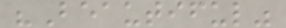"Beautiful"
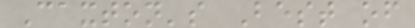Caxton's Best of
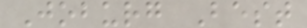Joburg Best
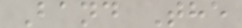Band The
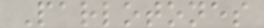Parlotones
